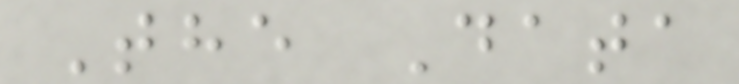The Data
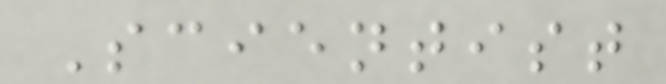Scientist
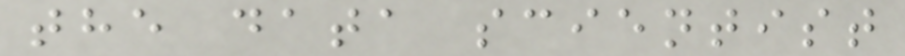the data scientist
